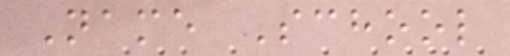Name School
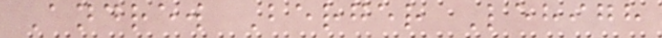Andrew Berger Lehigh
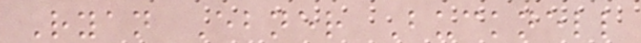Ryan Ebner Bucknell
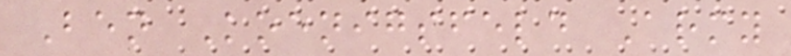Ben Koenigsfeld Army
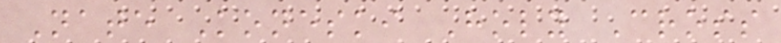Nate Koneski Holy Cross
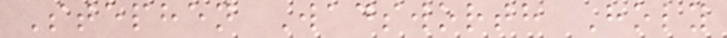Stephen Wadsworth Holy
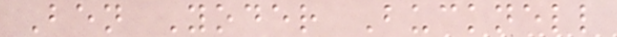Ben Yoder Bucknell
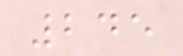245
